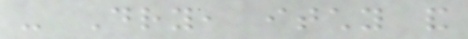- Dry, itchy and
